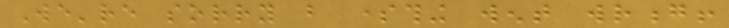We're sorry but something went wrong!
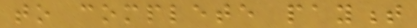to complete payment
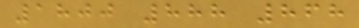1800 888 868
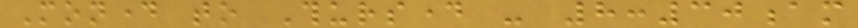Monday to Thursday - 8:30am
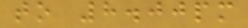to 8.00pm
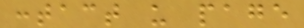contact us page
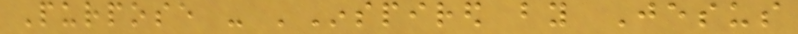Purpose - 'Inspired by Jesus
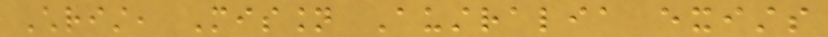Christ, Mission Australia exists
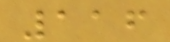116
